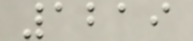1219
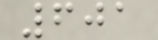601
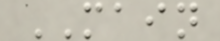MAIN
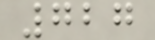727
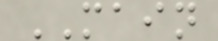MAIN
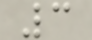3
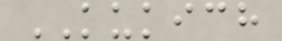KUKICH
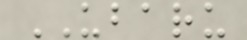UBARU
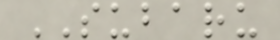SUBARU
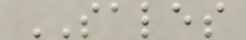SALES
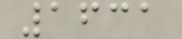1631
